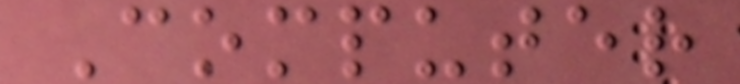Computer
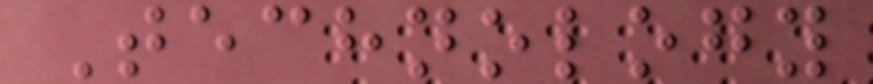Technology
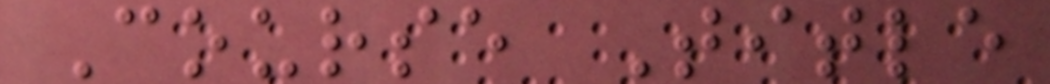Course Title
